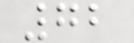72
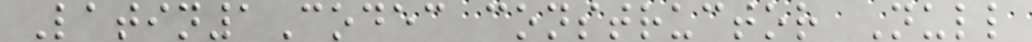Latin1Codec constructor Null
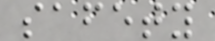safety
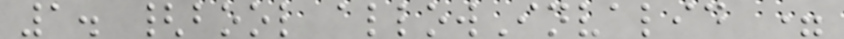1. {bool allowInvalid =
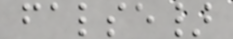false}
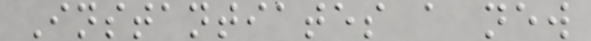Instantiates a new
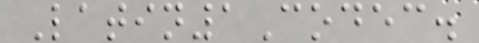Latin1Codec.
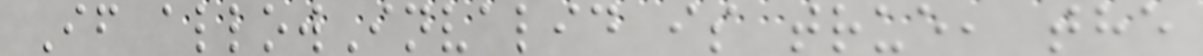If allowInvalid is true, the
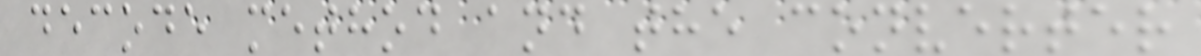decode method and the converter
